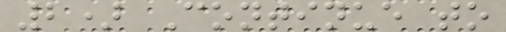2) Continue to
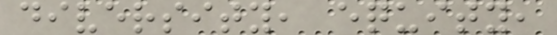diversity, equity,
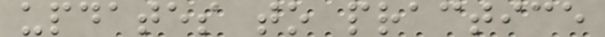updates to practice
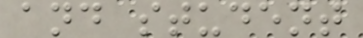and student
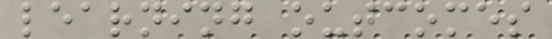learning outcomes
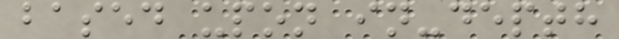based upon in-depth
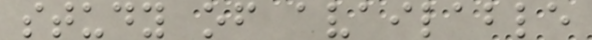study of available
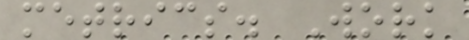metrics. Work
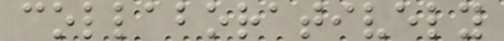collaboratively
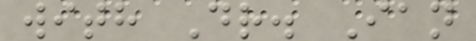with Dr. Ian
